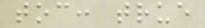toc: true
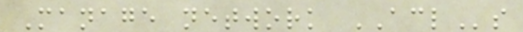Manage network ACLs
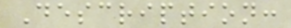Description:
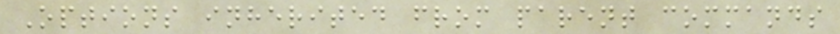Options inherited from parent commands
